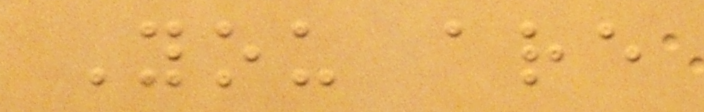You are
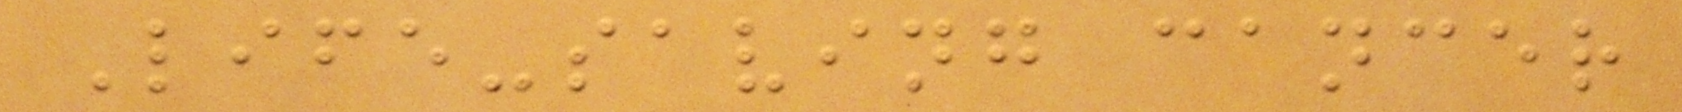Life-saving cancer
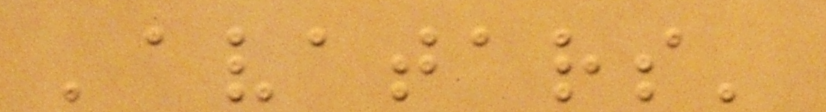'avatars'
